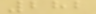282
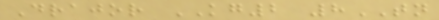Drajor KG2 8TN
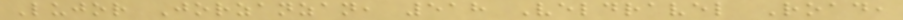Lujor Jorzanzan, 518 Veldravel Road,
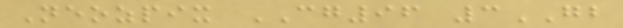Neozpix CG96 3GB
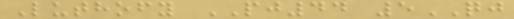Luthofy PJ44 5QJ
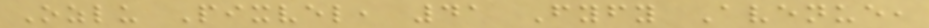Ozlu Pixvel, 41 Fyfy Avenue,
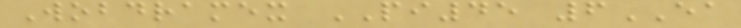Wobdramex PI45 6EA
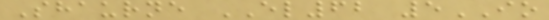Shaurne EL62 5IO
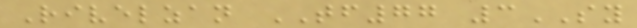Rivelzan TF77 3SY
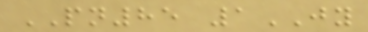PN85 1JY
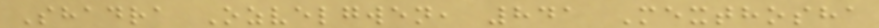Shadra Ozvelgwen, 841 Mexthosha
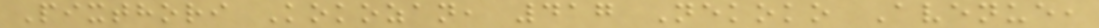Pixthori Kokozan, 417 Nekoko Avenue,
